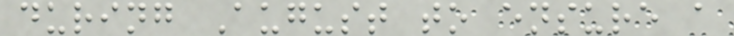during August to ensure a
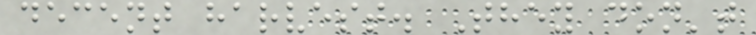decent harvest. They don't
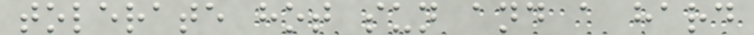tolerate hot sun and a hard
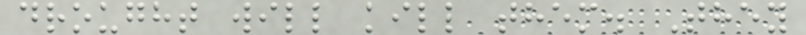drought will kill them. They
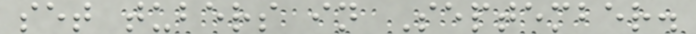set tubers in September.
